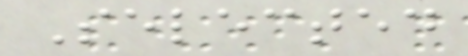Selected
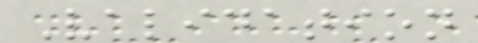Validation
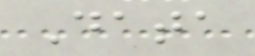Data
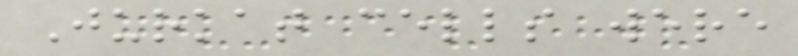Jurkat cells were
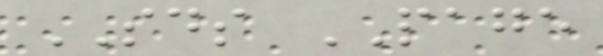SDS PAGE
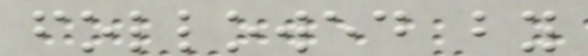followed by
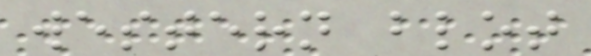western blot
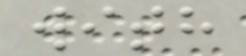with
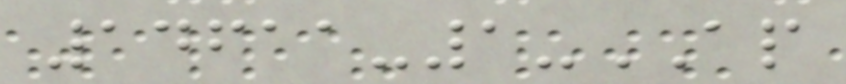14611-1-AP
